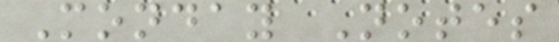Monday Notes
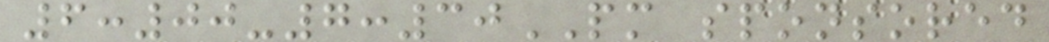6:00-7:30PM sponsored
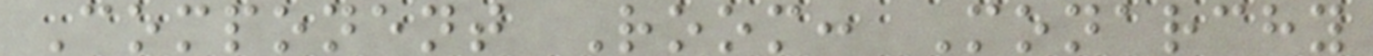Component Room: Monarchy
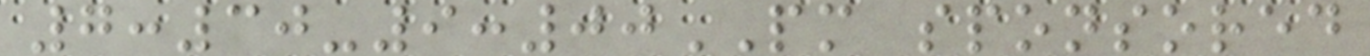7:30-9:00PM sponsored
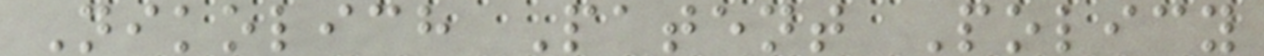Nikolich Patent Policy
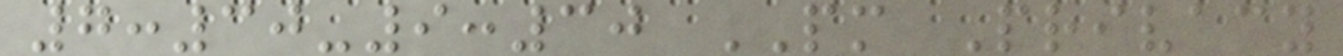7:30-9:30 PM Privacy
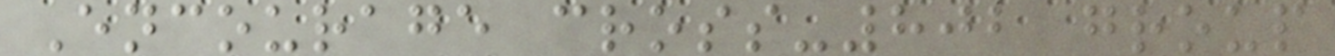Encourage cross-802 group
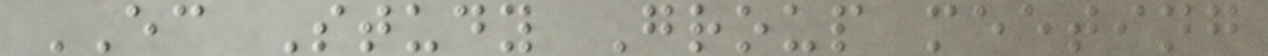EC Study Group meeting
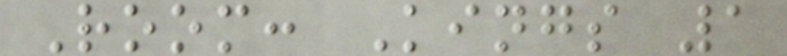Room: Kings 1
